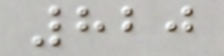820
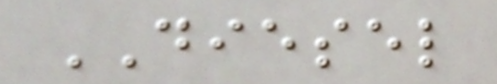DIESEL
